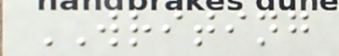WRITING
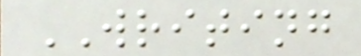WRITING
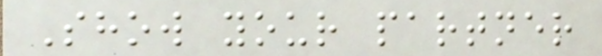Show your partner
